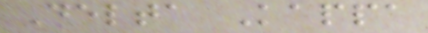Delta Kappa
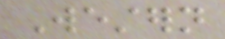Western
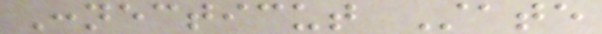Connecticut State
